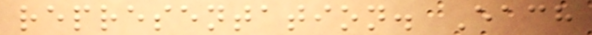representation. Each
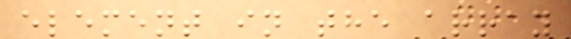element in the array
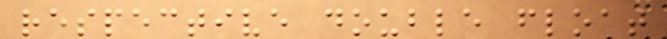respective double float
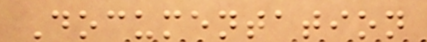Documentation
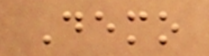Demo
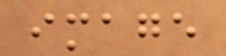image
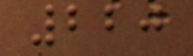220
